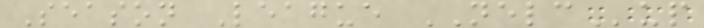Season League NELCup
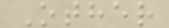Other
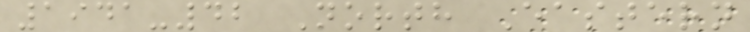1941-42 North Eastern
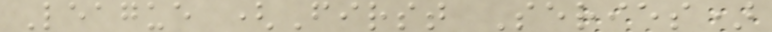League (First Series)
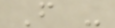F -
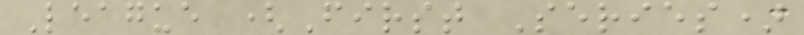League (First Series)
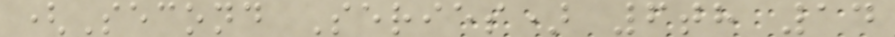(Second Series) 6th 14
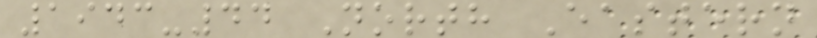1943-44 North Eastern
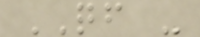QF -
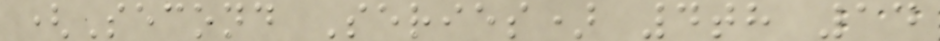(Second Series) 4th 14
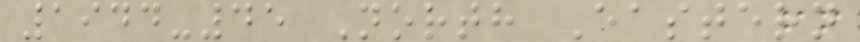1944-45 North Eastern
